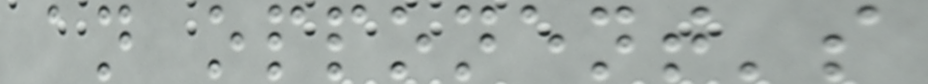an opponent's
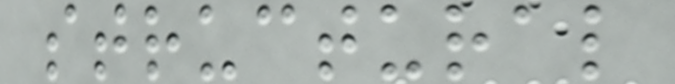structural
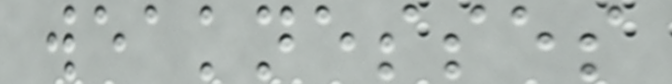weaknesses
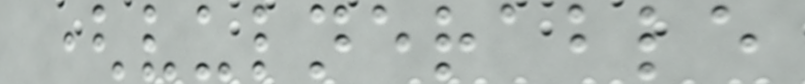(vulnerable
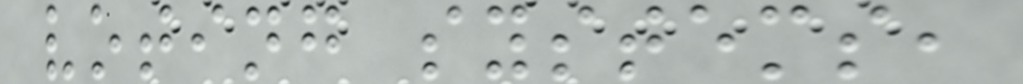voting systems,
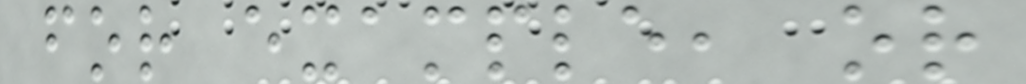for example, or
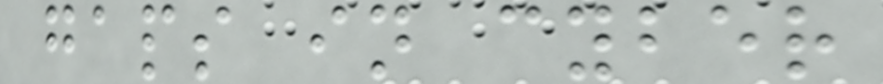gaps in cyber
